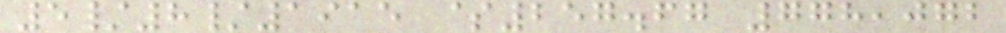5/8/1915 $257.67 778,072
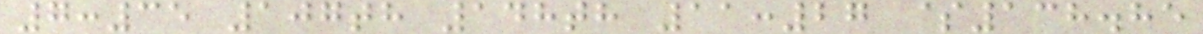7:35 107th 148th 11:27 $138.85
